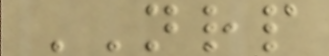NRP
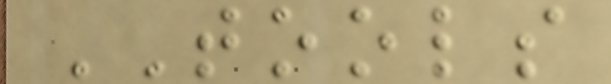TOOLS
